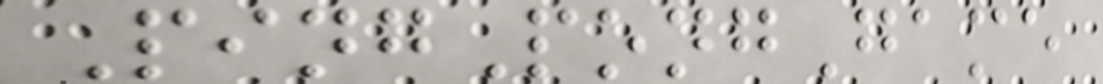PingPongGame
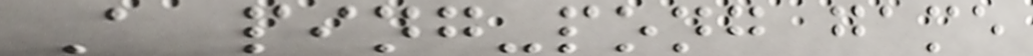A ping-pong game
